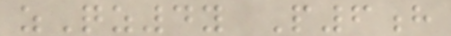zQz4y P6h
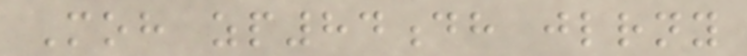Moh zp84dh jlrny
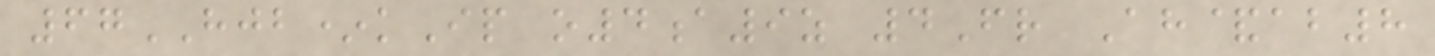67HJB*kIp o4a9z 4Fr Ah&ab8
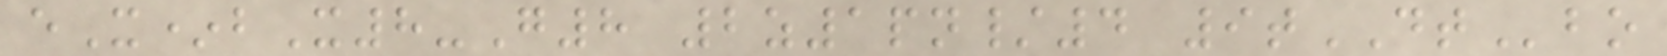eX*bX8-G8 2z1pn/4 9tDTbo
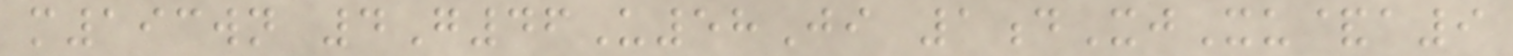m193wn 4G46U58Ji 1dXjXu&a9
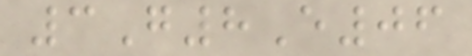3G8E06
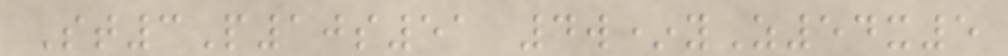St3P10s51 4w*yZ54x5
